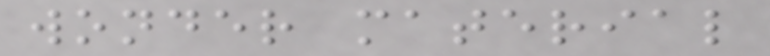wonder material
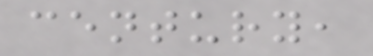century,
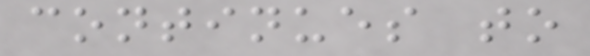continues to
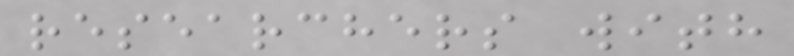researchers with
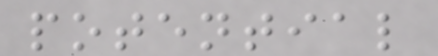potential
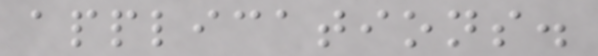applications.
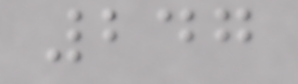247
